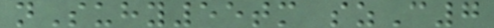nSuhy55tm szC7
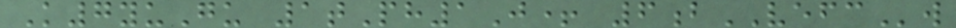K7yuGu 1tPh1J+ 6bVEFCw
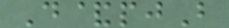D&pjB
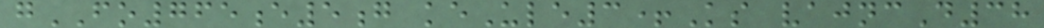gFO765e5g keUle3+Ks vajncD38
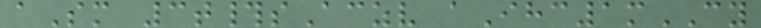aSm 3t#sAczv aIhc1mCY
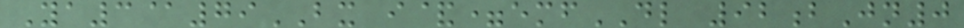Ya3@79BX i&=emfDL 92bJn0
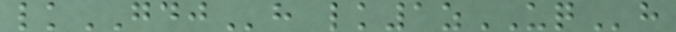lkGDJh lk1zUQh
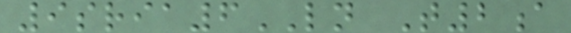9sria6LN T2a
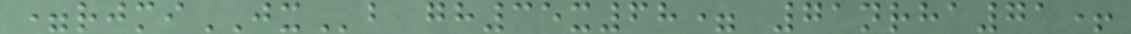=rjmiJXb gh35x68= 71nrha71+
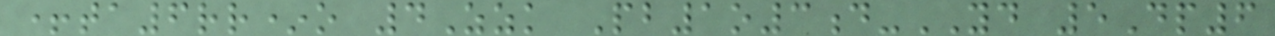+ta6rr*o 4Zzk Pb1o3d-YD 5Dp6
